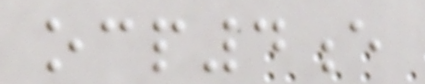ocp4e
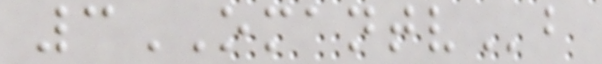3OMANTVb
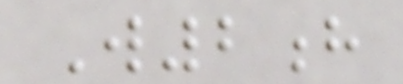W2h
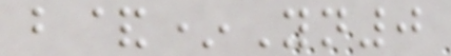b&*Yn0
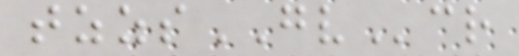tzzsGVcr
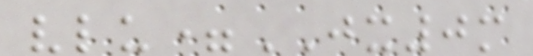vlu=JX0m
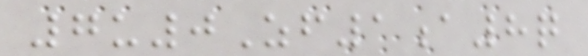7u0Zf1a8q
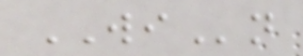WIn
